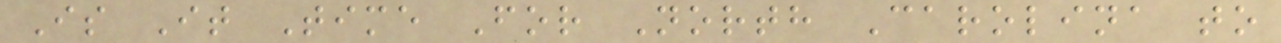Is It Time For North Carolina to
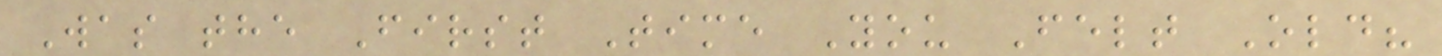Was the First Time You Felt Old?
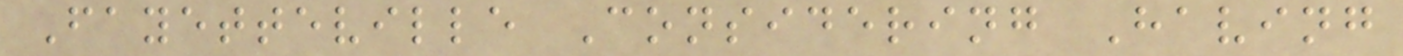Fayetteville Considering Having
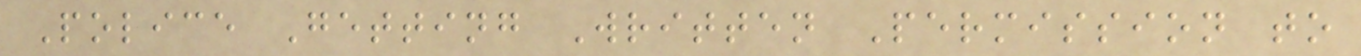Police Getting Written Permission to
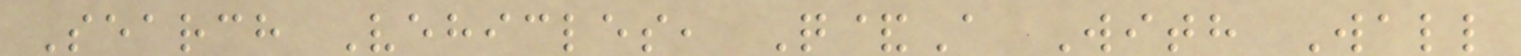Search Vehicles, Q&A With Wall
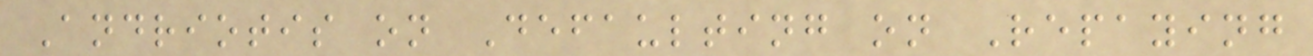Andriotis on Defaulting on Repaying
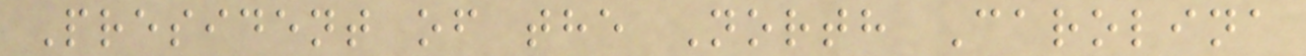President of the North Carolina
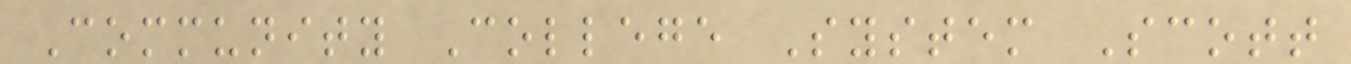Community College System Scott
